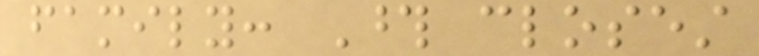family: Those closest
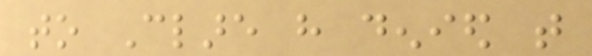to Clare have denied that
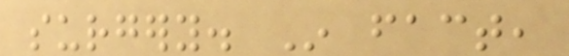surgery. In fact,
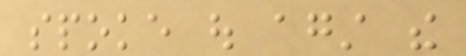spoke out against the
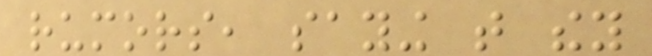rumors, saying that they
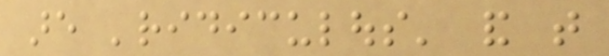are 'ridiculous' and that
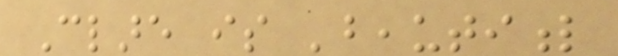Clare is 'beautiful
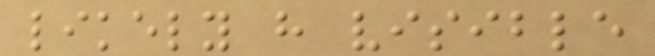likely have visible
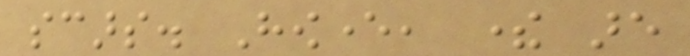scars. However, there are
